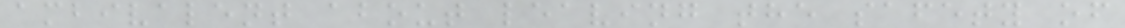ambivalent about leaving the safety of
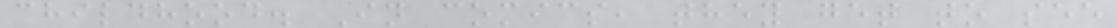childhood. In comics, they get to see
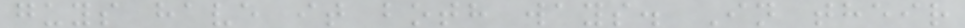guys have it both ways. In their
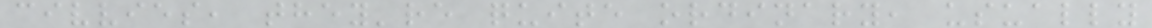civvies, they're quite ordinary, usually
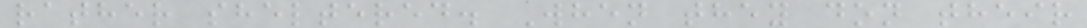rather sheltered. When they don their
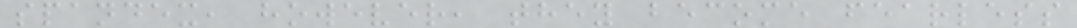spandex, however, they become fearless
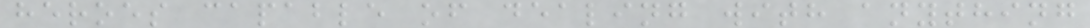heroes capable of dealing with anything
